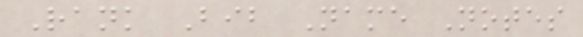Rank Bib Name Notes
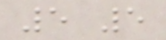5 5
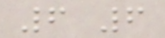6 6
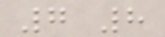7 8
